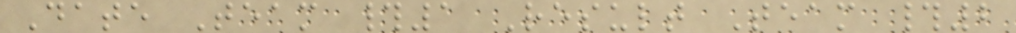Date Team #1 Result Team #2
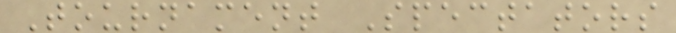Tournament Spectators
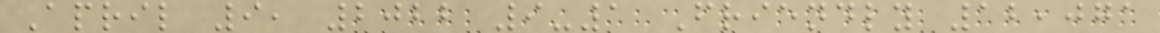April 9, 2022 9-1 Friendly 12,071
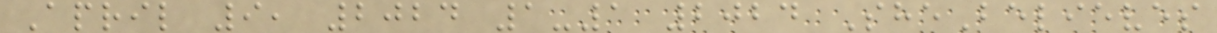April 9, 2024 1-1 2024 SheBelieves
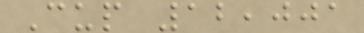Cup 12,001
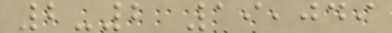2-2 19,049
